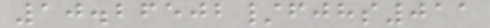10.26502/fjhs011
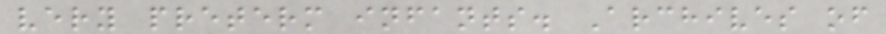very preterm infants. Archives of
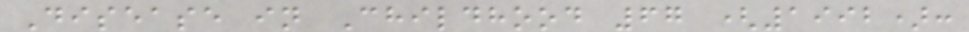Disease in Childhood 67 (1992):
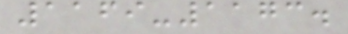1169-1173.
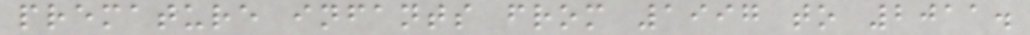premature infants from 1997 to 2011.
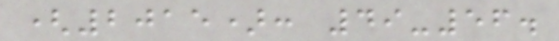(2015): 49-56.
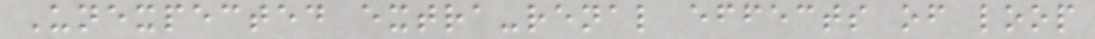Unexpected extra-renal effects of loop
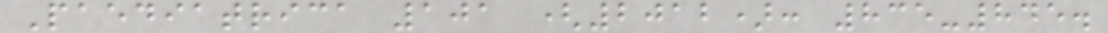Paediatrica 101 (2012): 835-845.
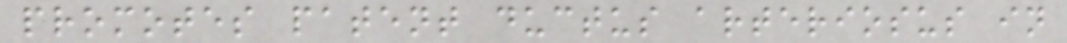promotes patent ductus arteriosus in
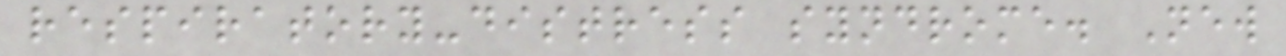respiratory-distress syndrome. New
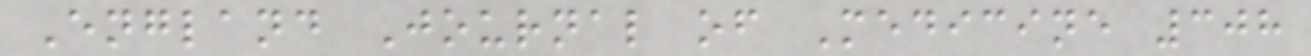England Journal of Medicine 308
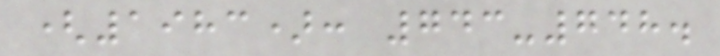(1983): 743-748.
